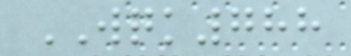WQK788
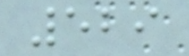529
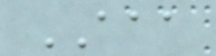AAA
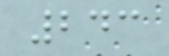243
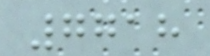7718
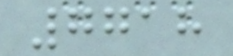7718
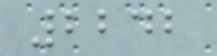2242
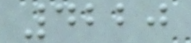4220
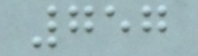757
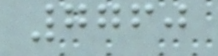7760
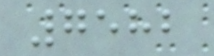7582
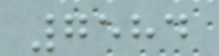7584
